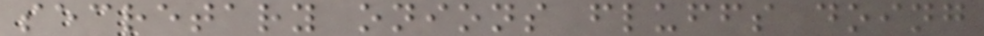secretary onions fluffs doing
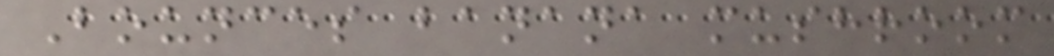Bounces banana mushroom
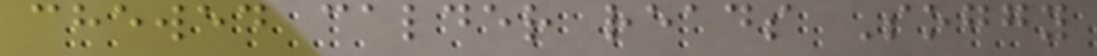chewed calder reads Soggy
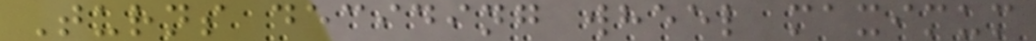Turns deciding wheel maximum
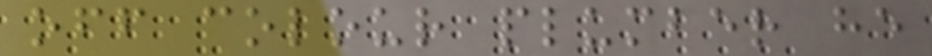off colour plumber he
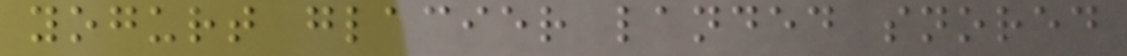yogurt glacier landed snored
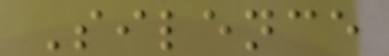Silence
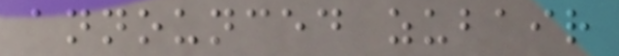announced zubair
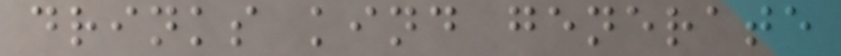drinks kind generate
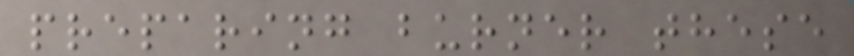preparing burner these
